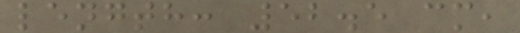length: 52.5 cm,
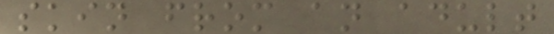skin from an adult
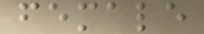female
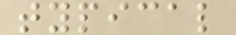typical
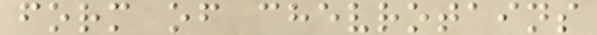form of chevrotains
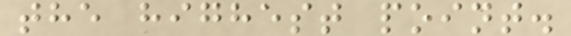the highest point.
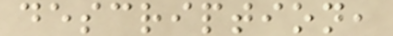description,
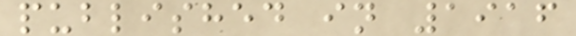published in 1916
